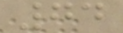74
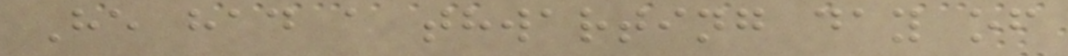He had a thwarting day of
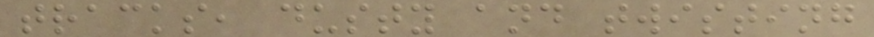tracks, dusty and twisting
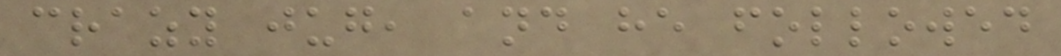crazy jug, and he followed
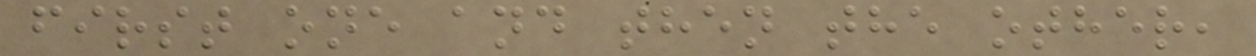first one and then the other,
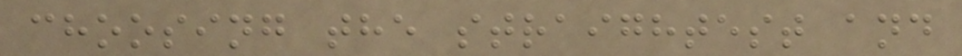choosing the straightest and
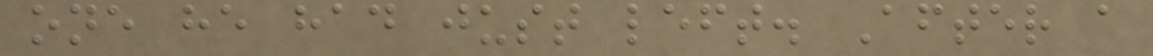one he had just left. After a
